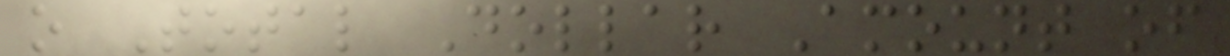o Total Dollar Amount of
